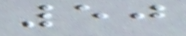50
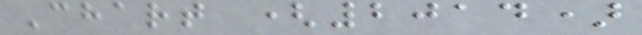Chart (2014)
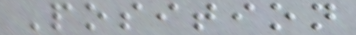Position
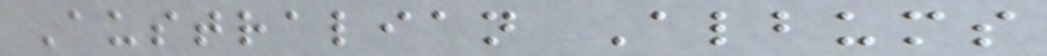Australian Albums
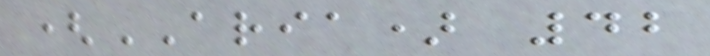(ARIA) 42
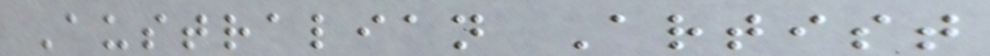Australian Artist
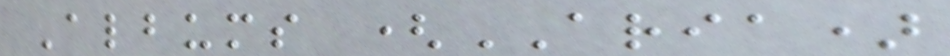Albums (ARIA)
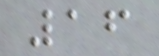16
